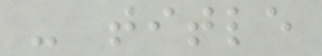- title
